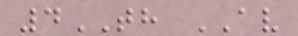4TH AV
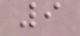9
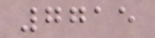7715
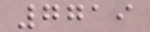7719
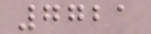7721
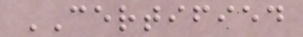CERTIFIED
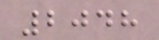2048
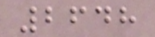2648
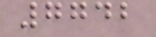7742
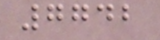7742
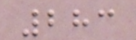283
